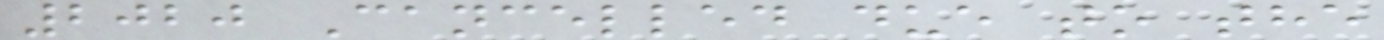2020 Cancelled due to the
